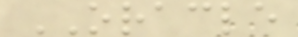ORACLE
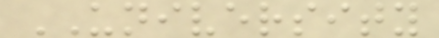UNIVERSITY
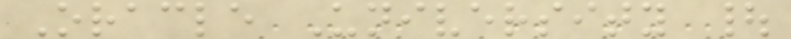Oracle University |
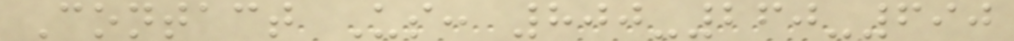Contact Us: 800-260-690
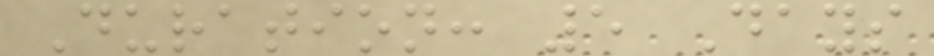Duration: 5 Days
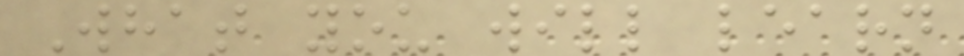What you will learn
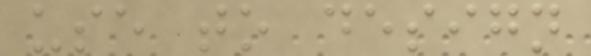use to design
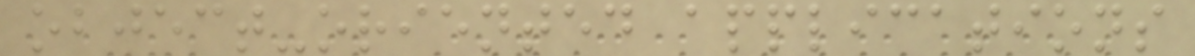object-oriented applications
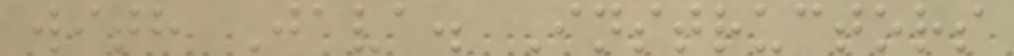with Java. Instructors
